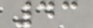43
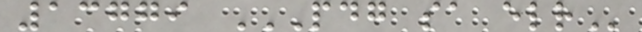13779 PDG SA ELR
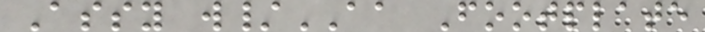Assy w/AA Footplate
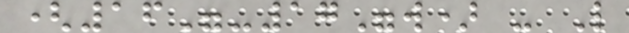(16"-17"w) - L
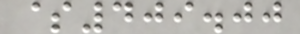$409.00
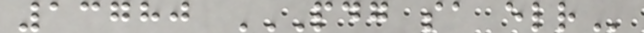13780 PDG SA ELR
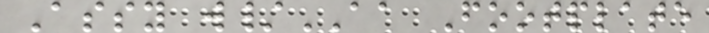Assy w/AA Footplate
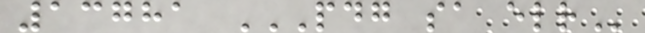13781 PDG SA ELR
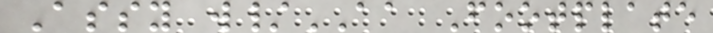Assy w/AA Footplate
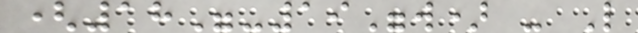(18"-19"w) - L
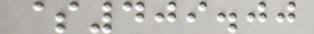$409.00
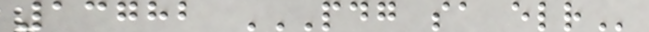13782 PDG SA ELR
